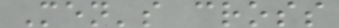Men's cross
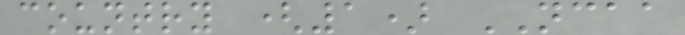country (1) NCAA
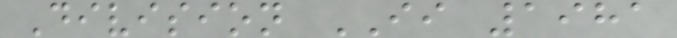Division II 1981
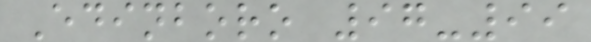Edinboro 97-99
